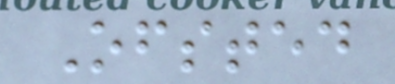Ofsted
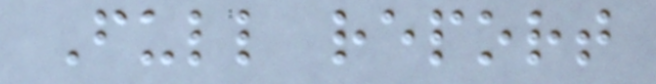Full report
